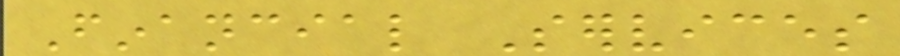Financial Services
